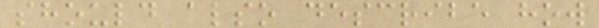should also describe how
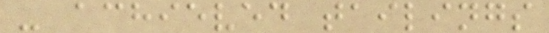- achieved tailings
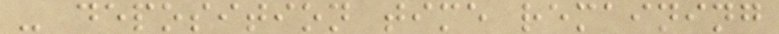- deposition time remaining
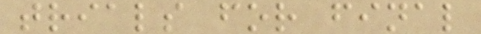trials for final
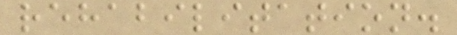rehabilitation.
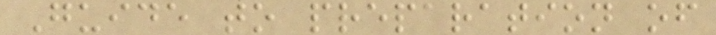Guide to preparation of
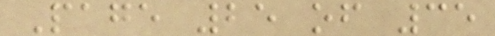Page 25 of 35
